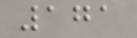171
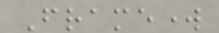Framework
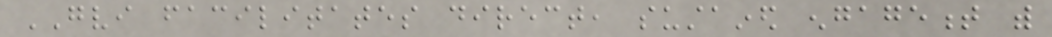GVI facilitates direct, sustained engagement with
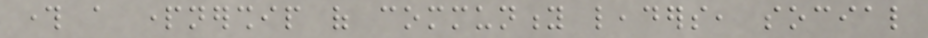through a partnership of community leaders, social
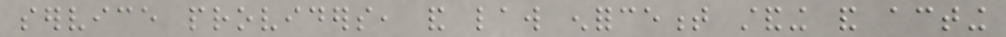service providers, and law enforcement standing and acting
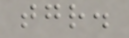together.
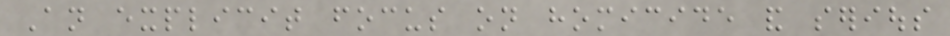An explicit focus on homicide and serious
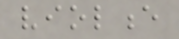violence
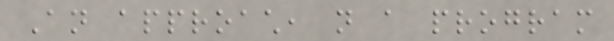An approach, not a program
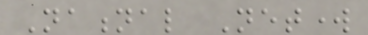National Network
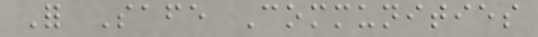For Safe Communities
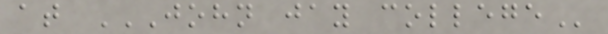at JOHN JAY COLLEGE
